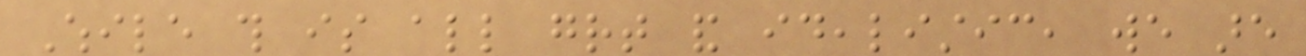While this is all great and idealistic, we are
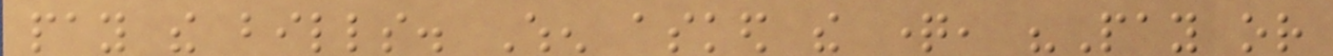pay the bills. When asked the question, "Pay or
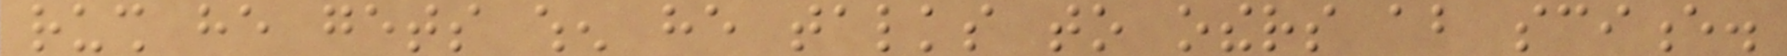rush he gets when he talks to others about science.
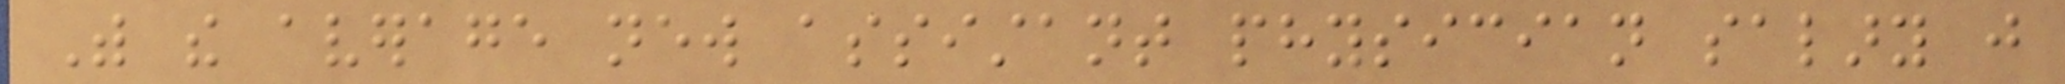With the average new assistant physician salary just
